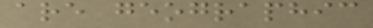are geographic
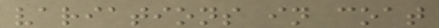variations in coat
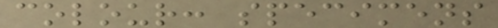colour: specimens
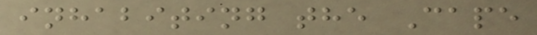inhabiting the Cape
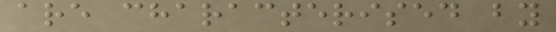are characterised by
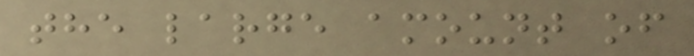the large amount of
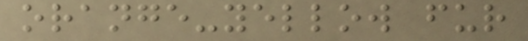orange-yellow fur
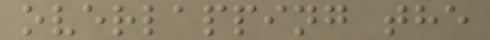overlapping the
